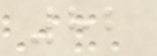82
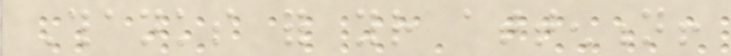Thanks for your attention!
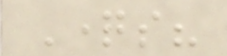Questions?
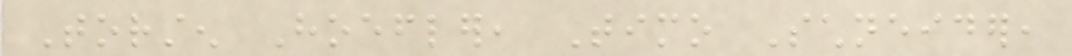Torsten Hoefler, Timo Schneider,
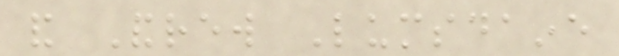and Andrew Lumsdaine
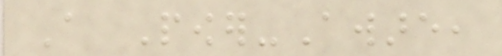A Power-Aware,
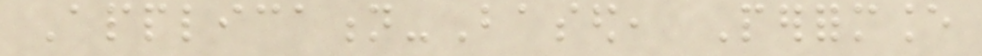Application-Based, Performance
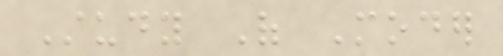Study Of Moder
